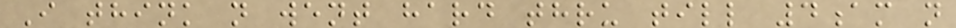I think n went hard thru till 4am n
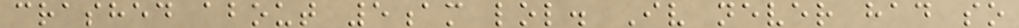crashed about 5am lol. Iv never had so
